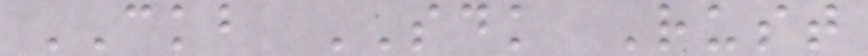CKB SDK Rust
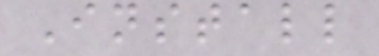Install
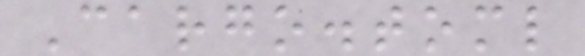Cargo.toml
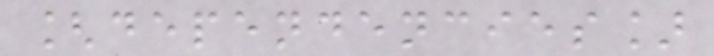[dependencies]
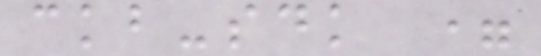ckb-sdk =
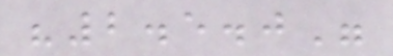"2.5.0"
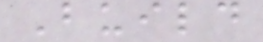Build
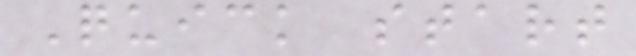Quick start
